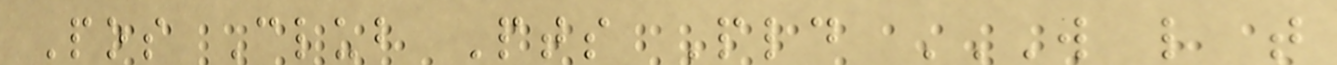Pos Club Pts Pld W L T
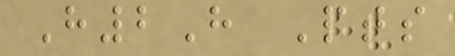H2H Pts
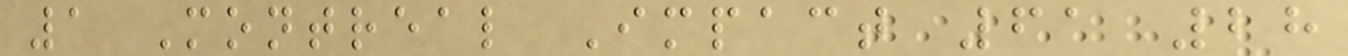1 Montreal Impact 61 28
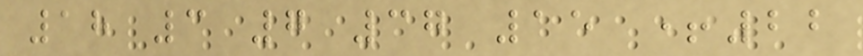18 3 7 37 15 +22
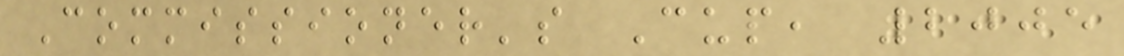Commissioner's Cup, 2005
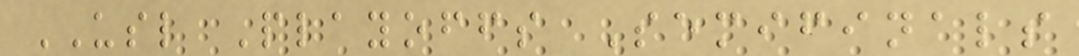USL Playoffs Semifinals
